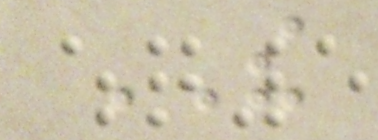THE
